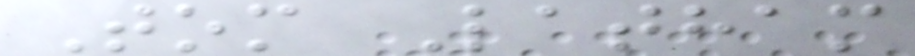Tom Latham
